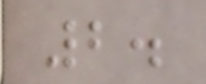2.
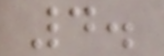4.
